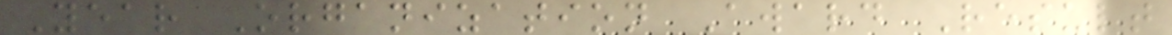Year Organization Award Result
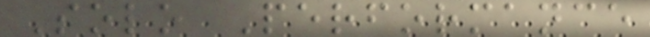Solo Performance
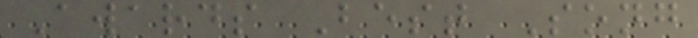Awards Best Song
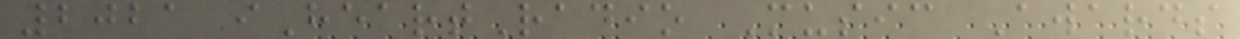2021 iHeartRadio Music Awards
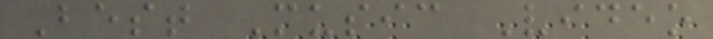Best Music Video
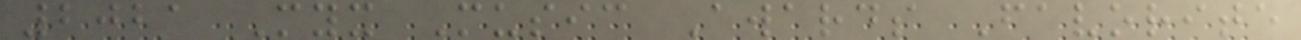2021 Myx Music Awards Favorite
